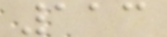113
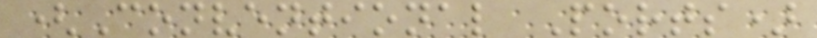(Conventional Ports)
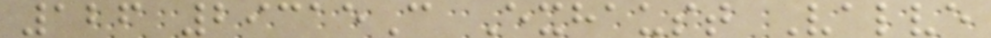126 29315C Exhaust Valve
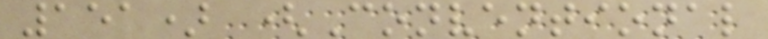151) (Conventional
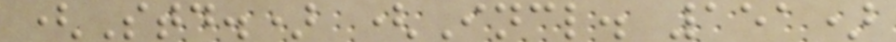(Std.) (Incl. 151)
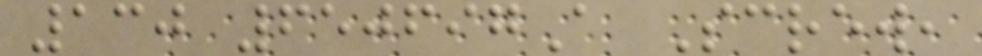130 650697A Screw,
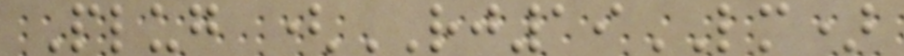Plug (RJ19LM)
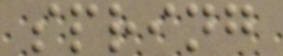spring
